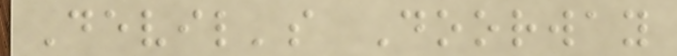Devil's Doorway
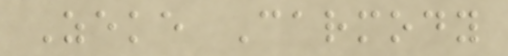Zeke Carmody
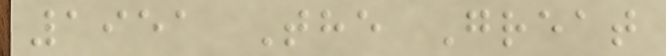1951 The Great
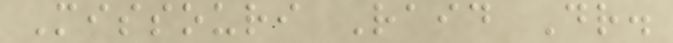Missouri Raid Dr.
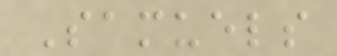Samuels
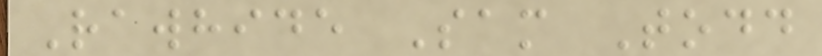Rawhide Sam Todd
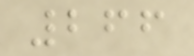266
